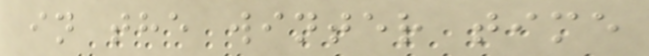in the winter time
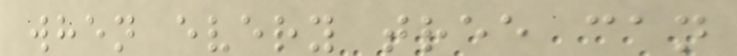when every tree can
